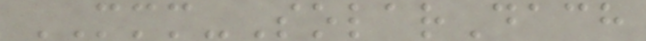MMM-SolarDach
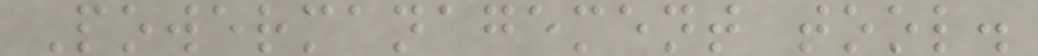Powermanagement tool.
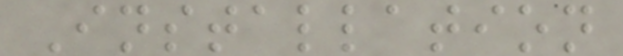Installation
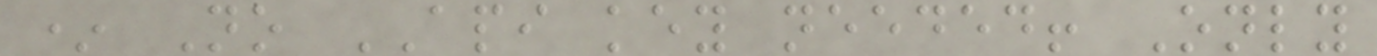* No API key needed! Only
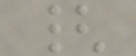{
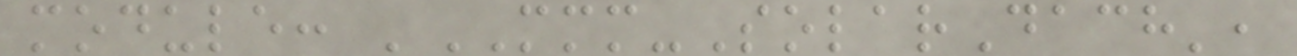module: 'MMM-SolarDach',
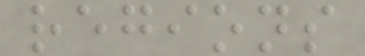regions
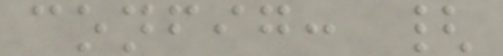config: {
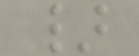}
